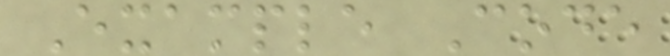Example Code
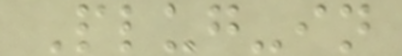Plug-in
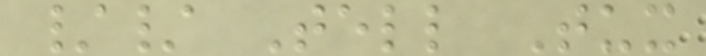// Tell Tux
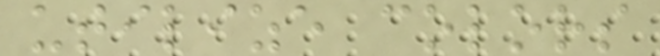utilize colors
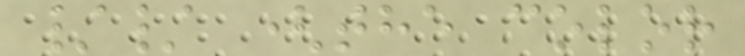// (the color
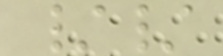//
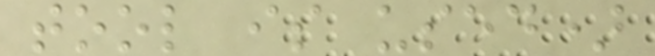tool is used)
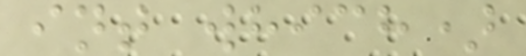int which)
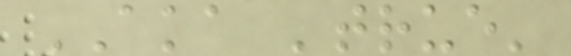AKA 'true'
